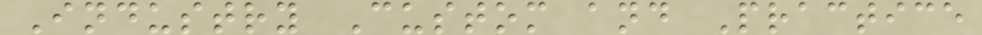Industry Custom and Practice
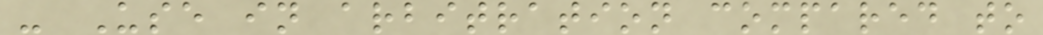- Use in arbitration compared to
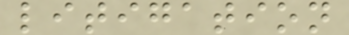litigation
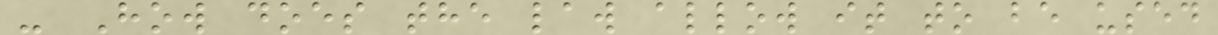- How does the law allow it to be used
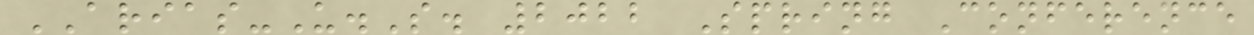ARIAS-U.S. 2022 Spring Conference
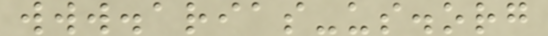www.arias-us.org
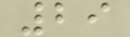29
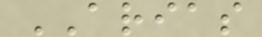ARIAS
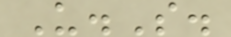U.S.
